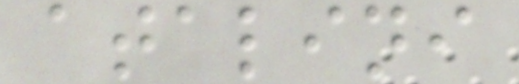atalini
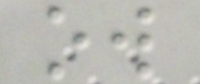ow
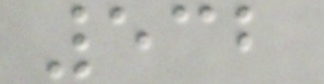532
